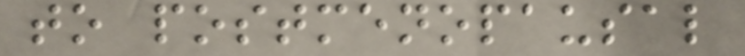to postmenopausal
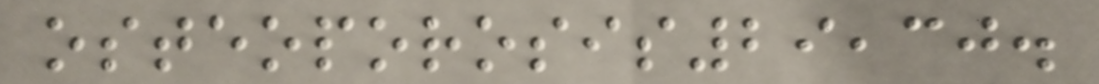osteoporosis29,30.
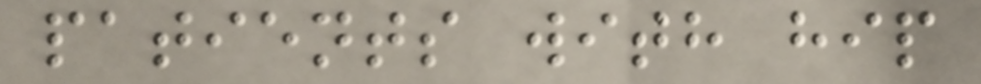patients with hip
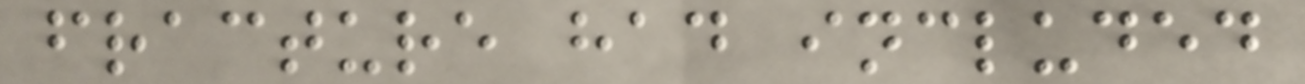fracture had included
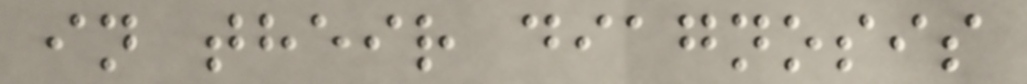in their diagnosis
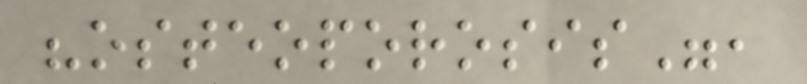"osteoporosis",
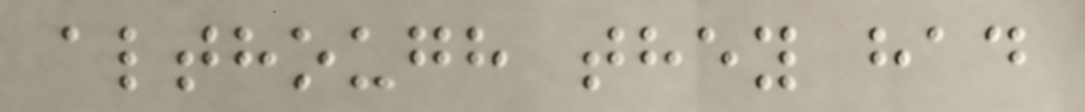although they had
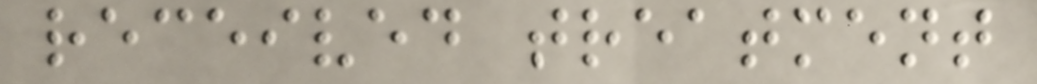received treatment
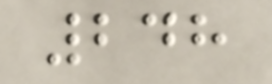248
